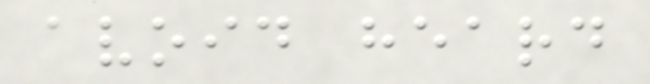avoid heard
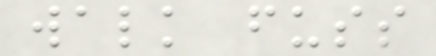walk fuss
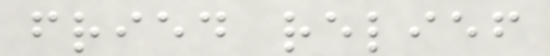fried relief
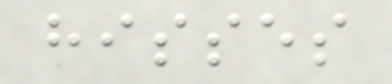hisses
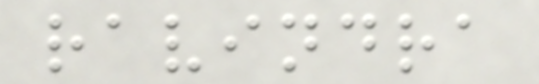ravindra
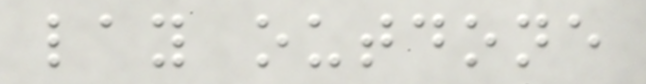lay outdone
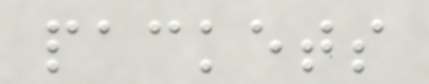packets
